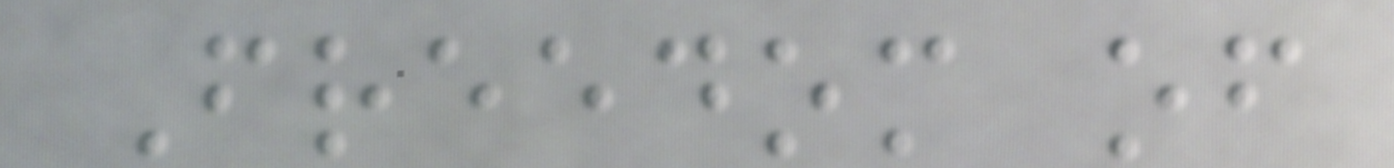Freedom of
